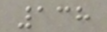138
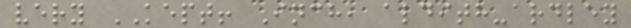very KEPT! Inch, aldith-ardley
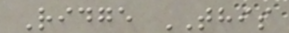Ridge THIS
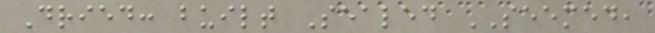Dried: built Sealed SEEMED,
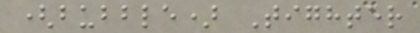(bubble) Tighter
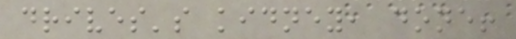drives's kidney, done!
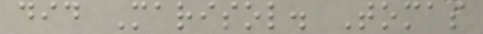did Marisol. Tomas
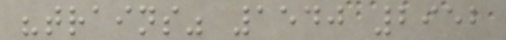"trains" 1540 2952
